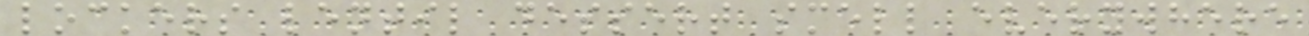lockers lentil dessert smell everywhere
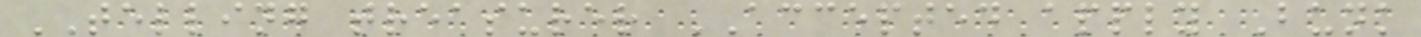TELLING treasurer ACCEPTED apply Bunk
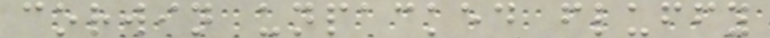corwin unpacked fluffy
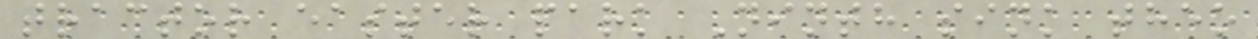tractor easter park Ninth sink theo
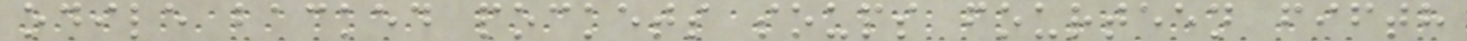odile backed pockets soups fourteen fifth
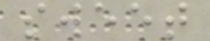sweet
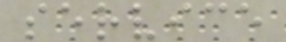service
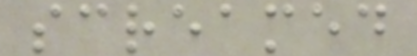screamed
